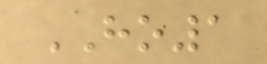HO1
